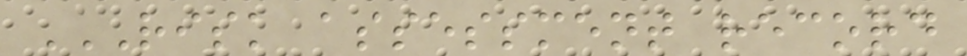RISK ASSESSMENT RECORD
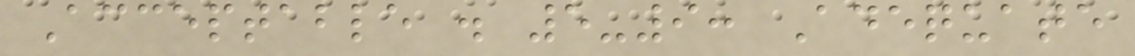Acceptable . 5-9: Adequate
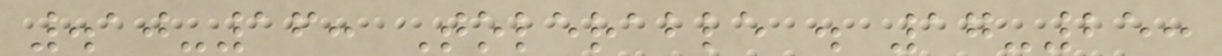.10-16: Tolerable . 17-25:
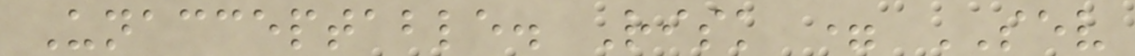Unacceptable. Risk = SEV
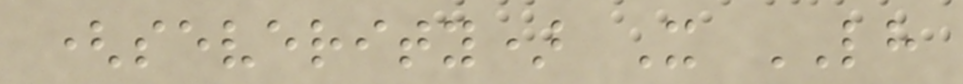(severity) X LH
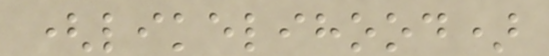(likelihood)
